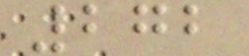272
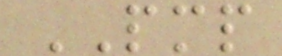PMP
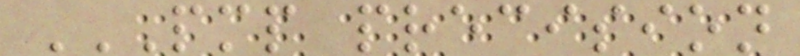PMP PRECISION
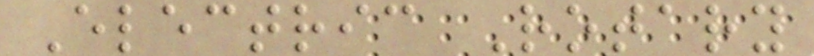Electric Rotary
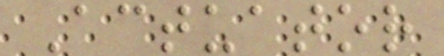Actuator
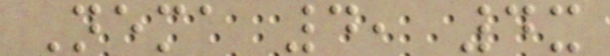Nema 4, 4x
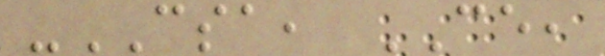-CSA, CE,
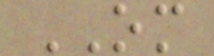OM
